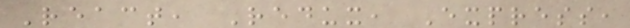React, Redux, Express,
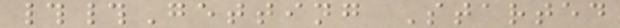##Getting Started
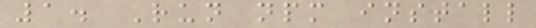1. Run npm install
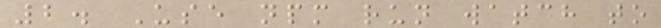2. Use npm run watch to
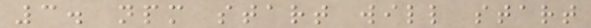3. npm start will start
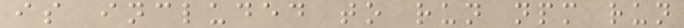is included to run npm run
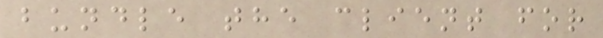bundle the client for
